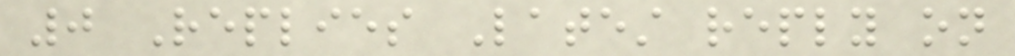0 Replies Latest reply on
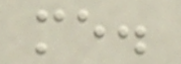me.
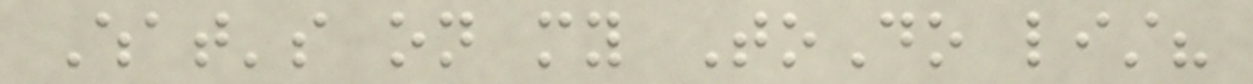What's on my ToDo list?
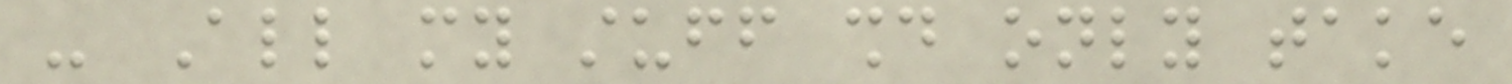- All my stuff should only take
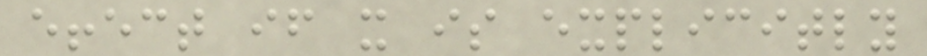effect if it is explicitly
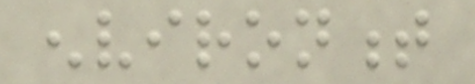environment
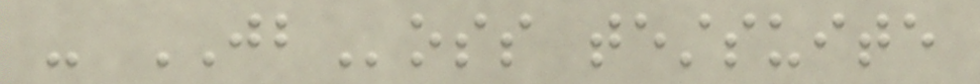- JBoss testsuite
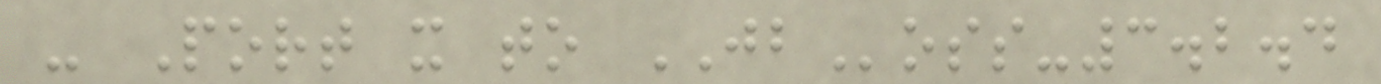- Port it to JBoss-3.2.4
